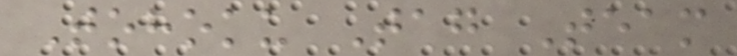Tohoku Tag Team
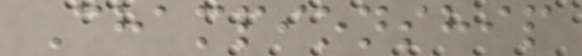Championship
